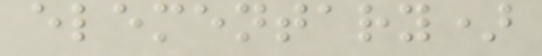elementary)
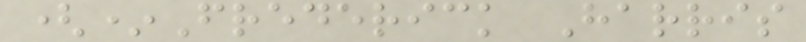(*Frederick Harris
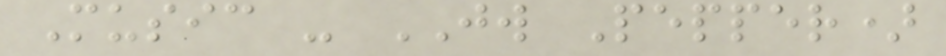Music - JW Pepper)
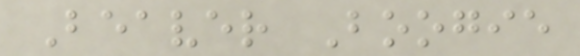Beaver Boogie
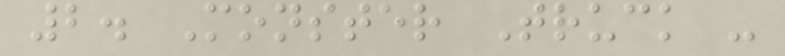2. Monster Truck -
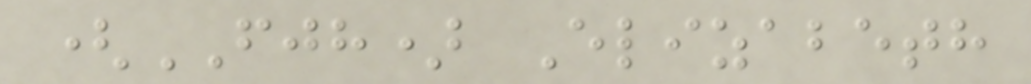(FJH) Elizabeth
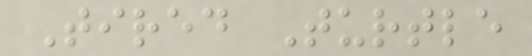Tired Turtle
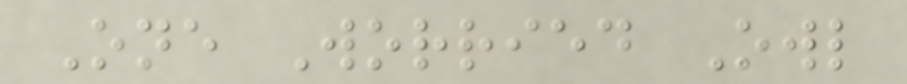One Worried Owl
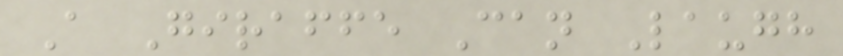A Giraffe Can Laugh
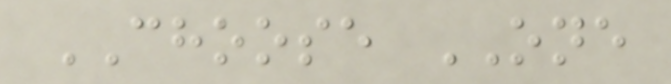CHOOSE ONE
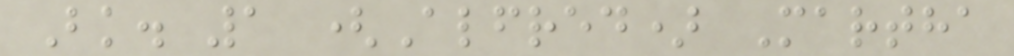Bk. 1 (Alfred) Martha
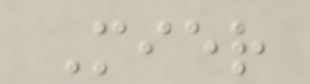Mier
